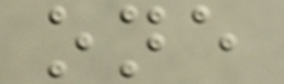one
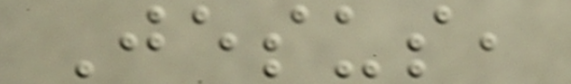Jesus,
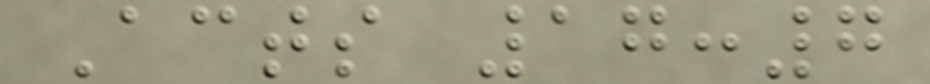Acts 17:7
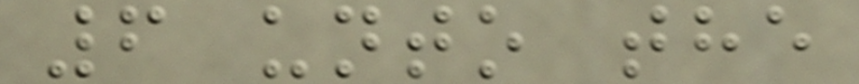6 unto the
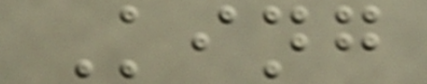King
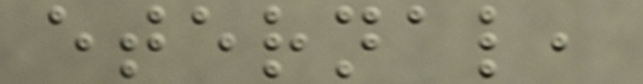eternal,
